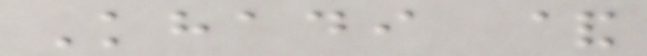Khadi &
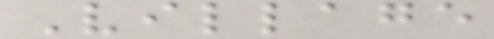Village
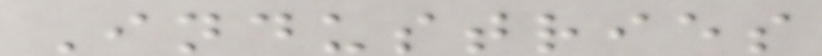Industries
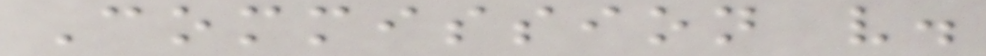Commission v.
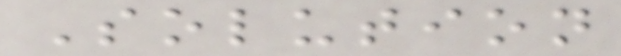Solution
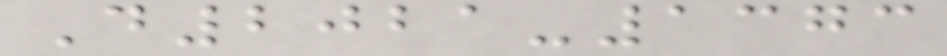D2021-1373
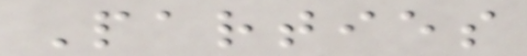Parties
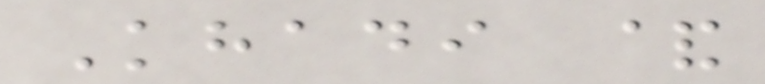Khadi &
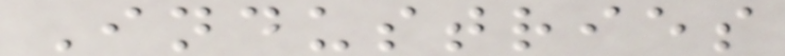Industries
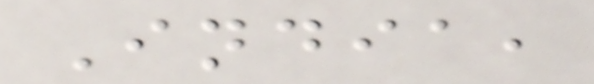India,
